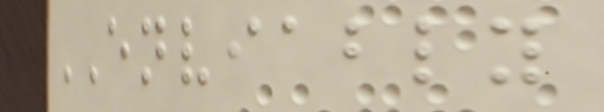ENVIABLY
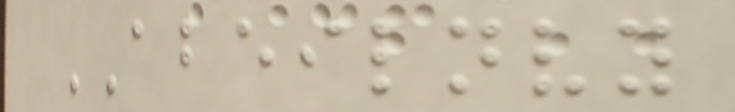ABEILNVY
